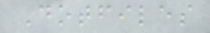Dotfiles
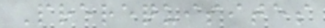Prerequisites
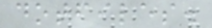dotfiles.
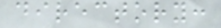directory:
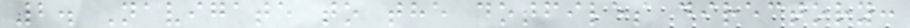2. Navigate to the dotfiles directory:
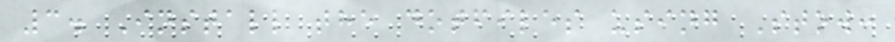3. Install the dotfiles using Stow:
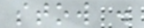stow .
